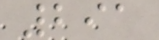291
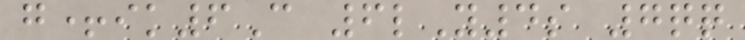g+ik6C 6lY4s 7qq
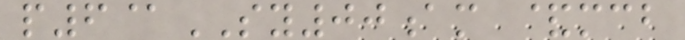p6@SY00am &mcb
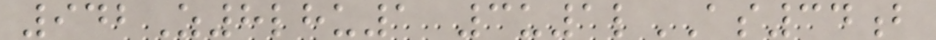942Z8lhu1 3u1lAS34b
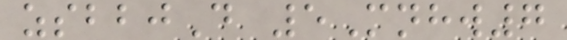zsbbjD 5Mnhw7
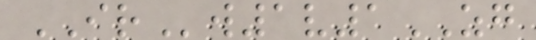IRw1v1ZG
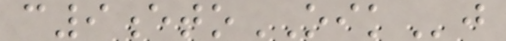c9etoOIKj
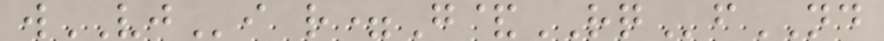wVJi r=G&RQfND
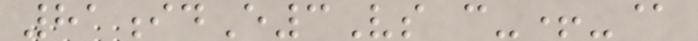81idE3Vs c-+-@
